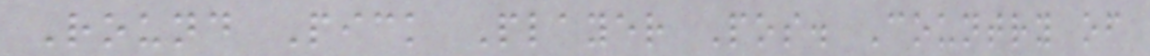Round Pick Player Pos. Country of
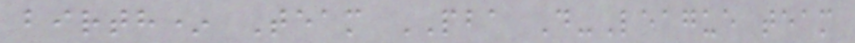birth* Team PBA D-League team
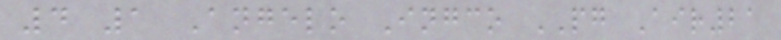4 1 Angelo Ingco PG Air21
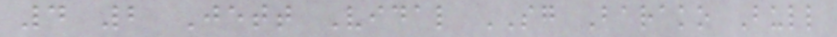4 2 Jett Vidal SG Barako Bull
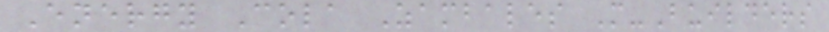Energy Cola Zambales M-Builders
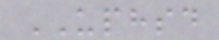UPHSD
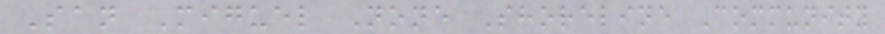San Miguel None Shoreline Community
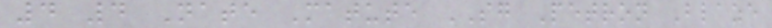4 4 Nate Matute SG Petron Blaze
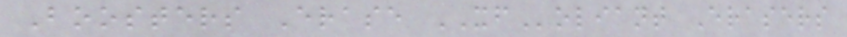Boosters Erase XFoliant Erasers
